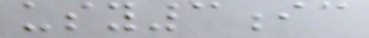usy3ic
